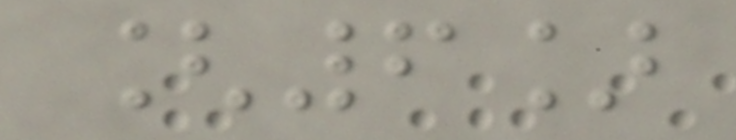[6]
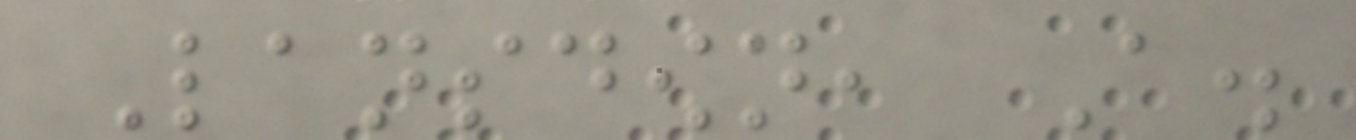Lansdown, A.
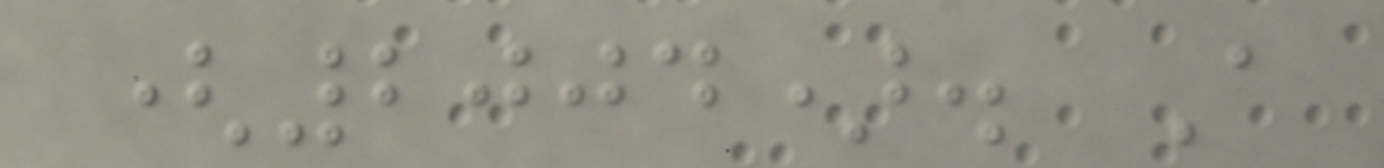(2004). A
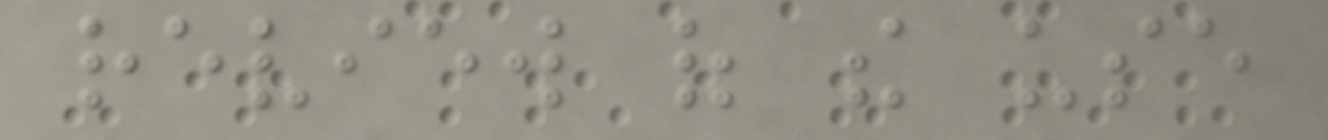review of the use
